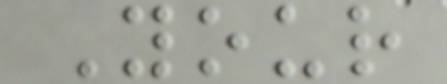Your
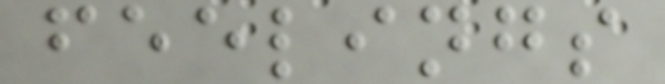feelings
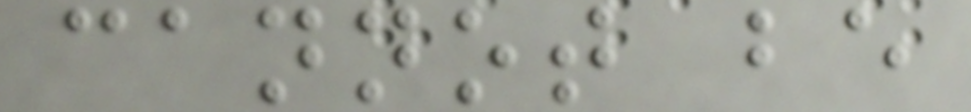cannot be
